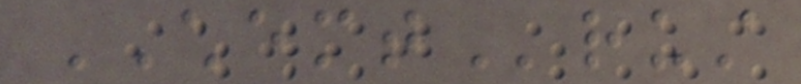CHEMTrust
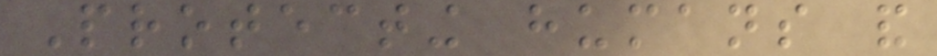Protecting humans and
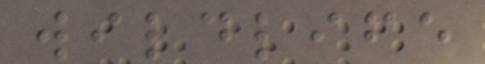wildlife
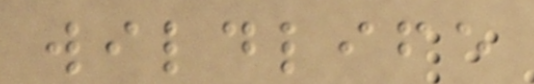wildlife
